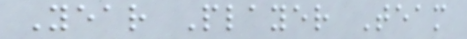Year Player Team
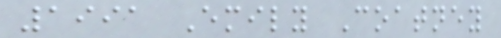1991 Emily Coatney
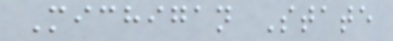Michigan State
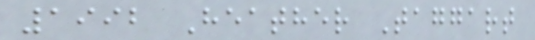1992 Heather Taggart
